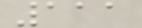111
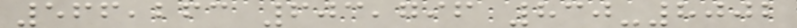566,263 603,796 830-8002
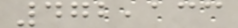472,133
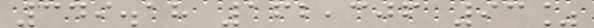349.18 162,306 93%
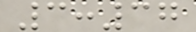3:37
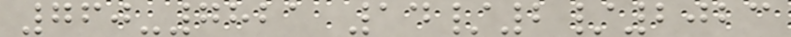760-7821 14/2/2023
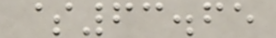$63.65
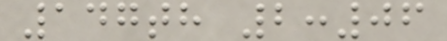147th 2:06
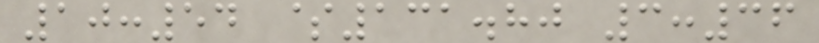10:54 $131.80 3:36
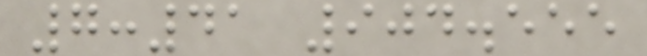7:41 904.555
